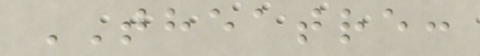THEATRE:
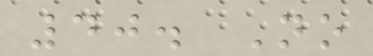40. No
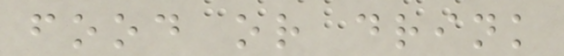food or drink
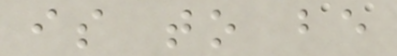is to be
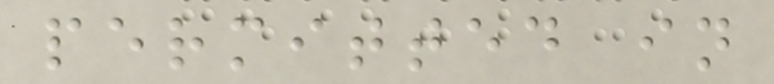permitted in
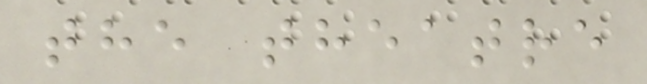the theatre
